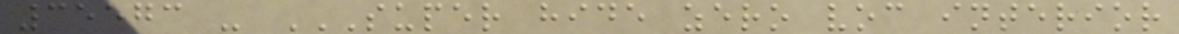35573 - SUPER HIDE ZERO VOC INTERIOR
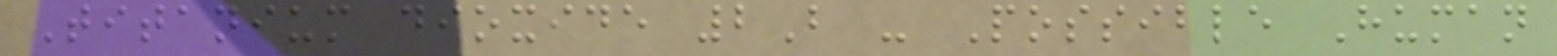Titanium dioxide 2B - Possible Human
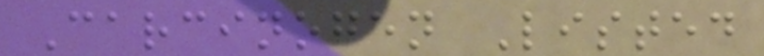Carcinogen Listed
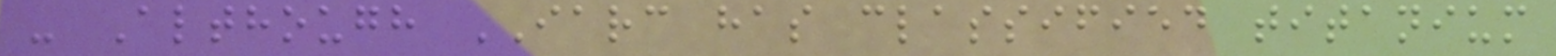- Although IARC has classified titanium
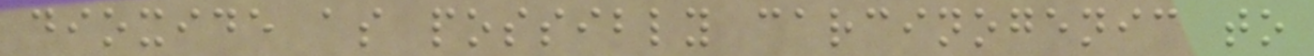dioxide as possibly carcinogenic to
